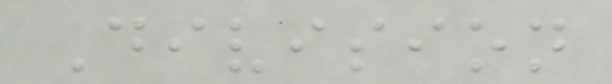Division
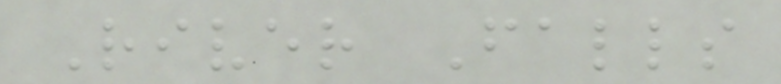River Falls
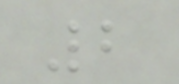2
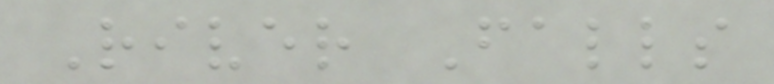River Falls
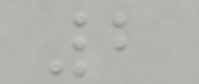2
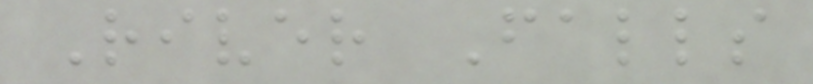River Falls
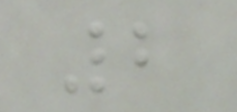2
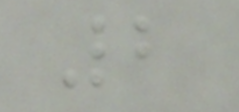2
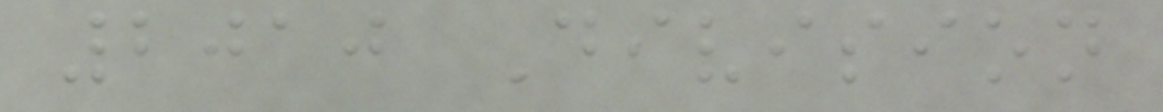2010 Division
